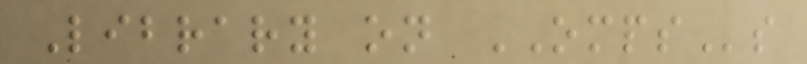Library on OMPSs
